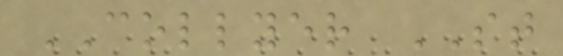COLLYER ST
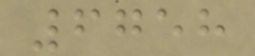6758
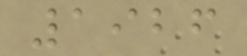1926
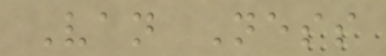Van Ness
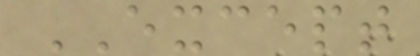EXCEPT
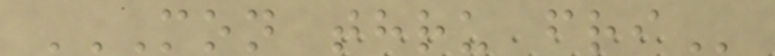MON THRU FRI
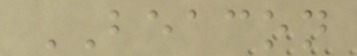BEACON
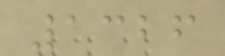1326
